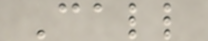Call
